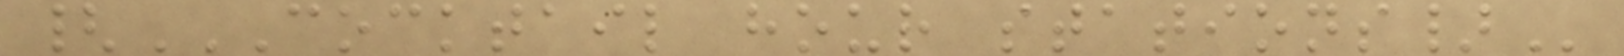{COCKTAIL HOUR STATIONS}
